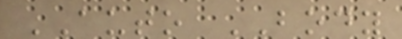AUTO BODY
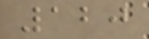120
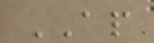AP
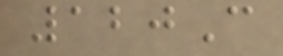120C
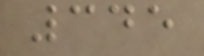345
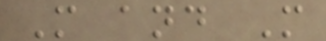M and M
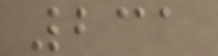231
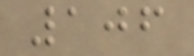106
